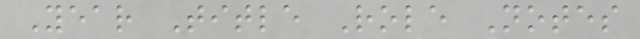Year Title Role Notes
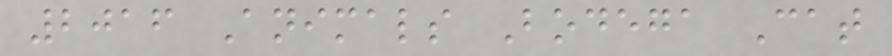2016 Animals Bodega Cat
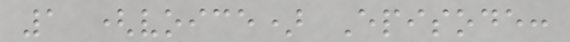1 (voice) Episode:
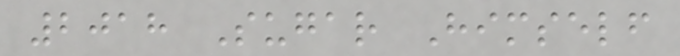2018 Sugar Himself
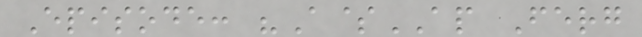Episode: "A$AP Ferg
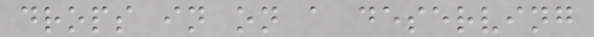drops in on a deserving
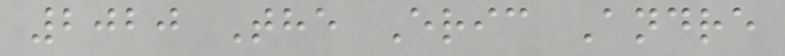2020 The Eric Andre
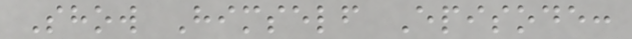Show Himself Episode:
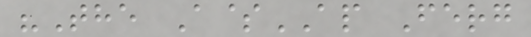"The A$AP Ferg
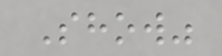Show"
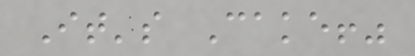It's Cake!"
